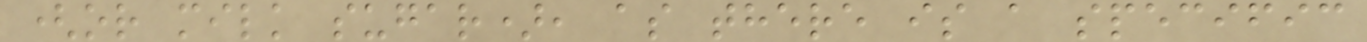(or milk sugar), as there is a specific
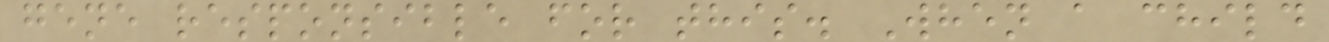gene responsible for this. When a child
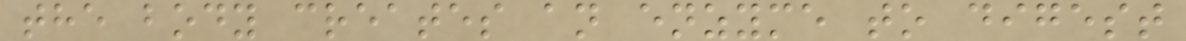the body creates an enzyme to digest
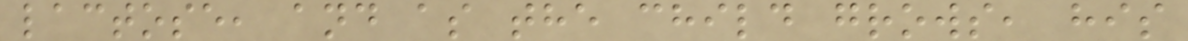lactose, and as the child grows, his
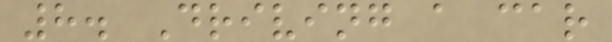8. Driving a car
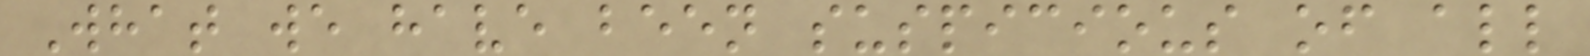What we have been suspicious of all
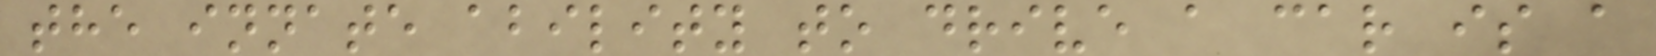the innate ability to drive a car is a
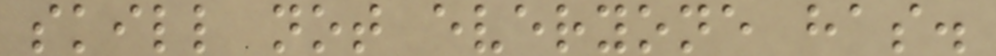skill not everyone has.
